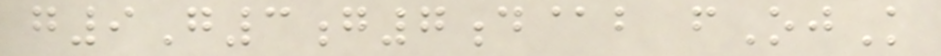g9G3g7d@b fOjK
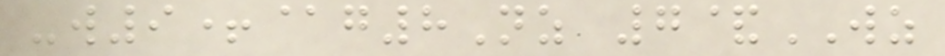-w9+@g8Nz 7&WZ
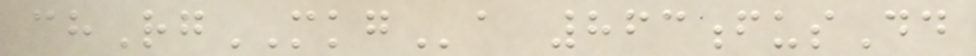chRgMKGa 863fusDd
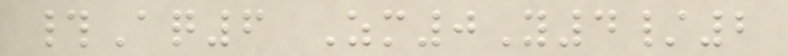#Aq6 Zm0Y4/2
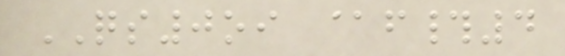QS0oi @f#4
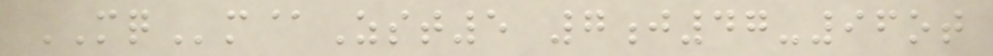MQm@Zst5 7j47-96ot
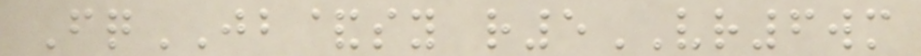FqJB&sy r5VR6wm
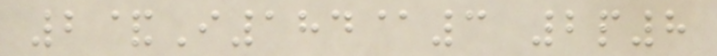2&I184@3 2p8
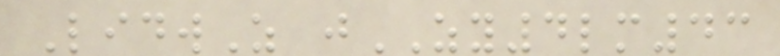LidwZ jZY4lm43
